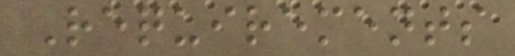Requirements
